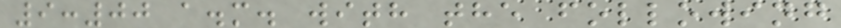9:00 a.m. with the following
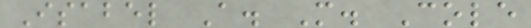Isabel A. M. Cole
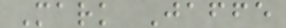Mark Jaffe
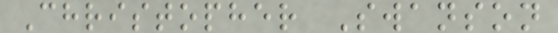Christopher Swanson
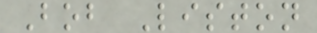Bob Liston
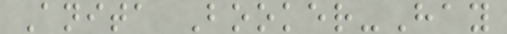Anita Booker-Hay
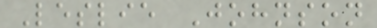Leslie Johnson
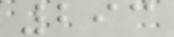293
